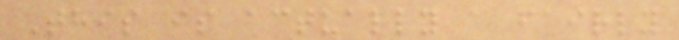This is actually a fairly
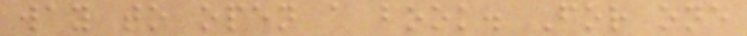way to open a book. For one
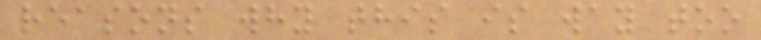reasons why this is way too
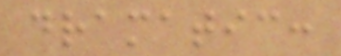dramatic:
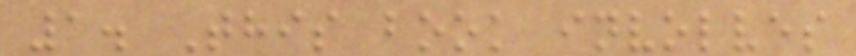1. This book involves
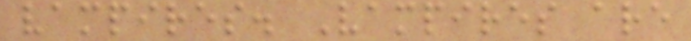vampires. Vampires are
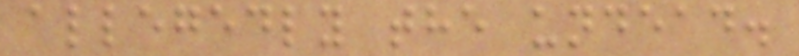allegedly the undead.
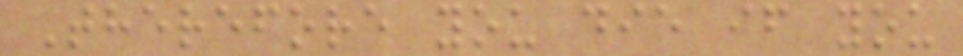Therefore you die if you
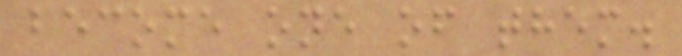become one of them.
